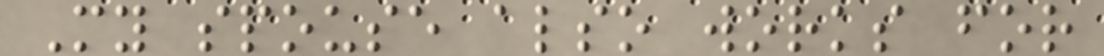My spouse also works for
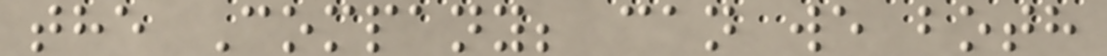the Company; can we both
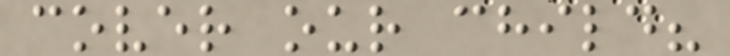cover our child?
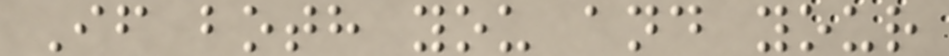If both you and your
